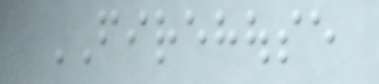FIREHOUSE
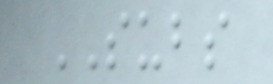SUBS
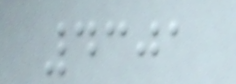4301
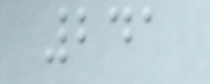241
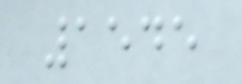1545
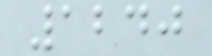1240
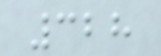328
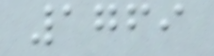1769
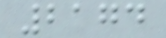2174
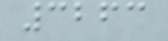3263
